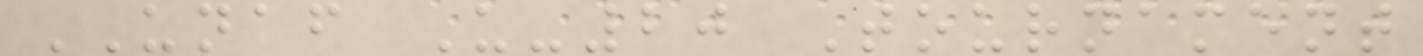UNAF U-20 Tournament
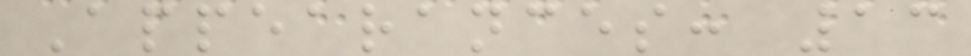Appearances: 13
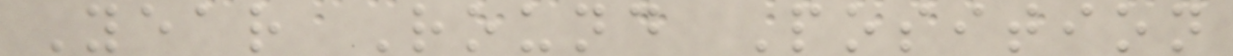Year Round Position
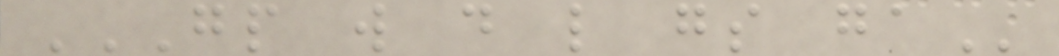GP W D L GS GA
